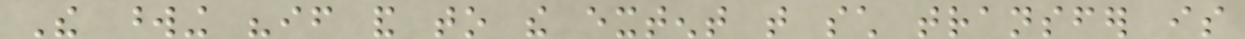The wording "if and to the extent that such transfer is
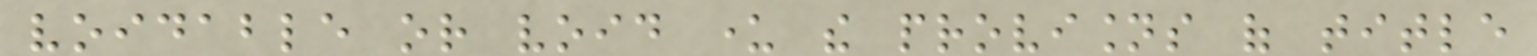voidable or void under the provisions of title
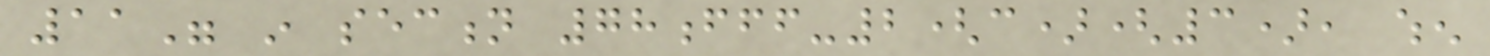11" in section 78fff-2(c)(3), when
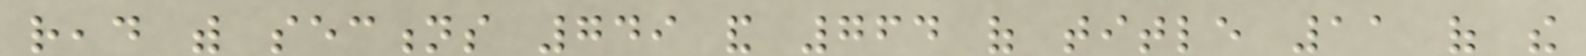read with sections 749 and 764 of title 11 of the
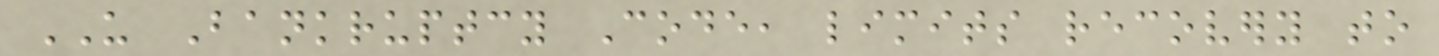US Bankruptcy Code, limits recovery to
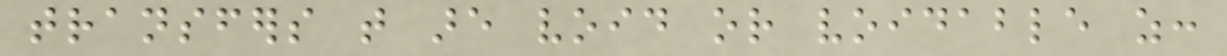transfers that are void or voidable as:
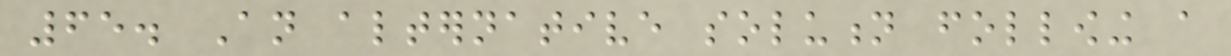65. An alternative solution following a
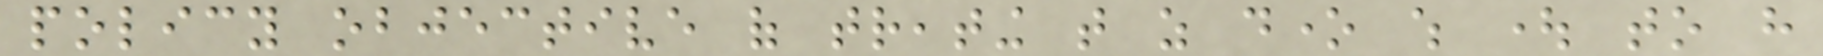policy objective of treating that as done which ought to have
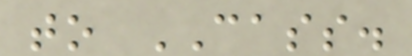to CASS.
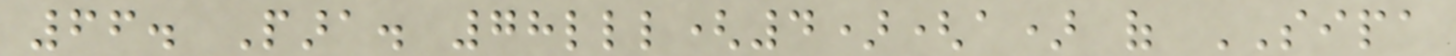66. Para. 78lll(4)(a) of SIPA
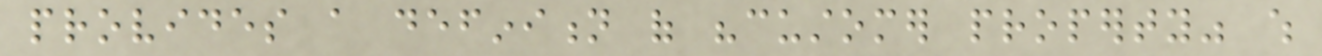provides a definition of "customer property" which
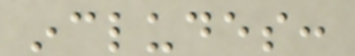includes:
